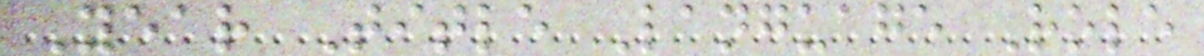Year Title Language Role
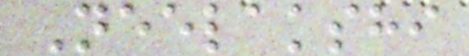Neelakshi
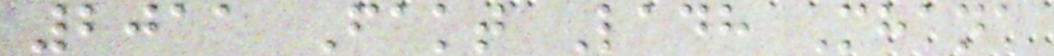2011 Fakt Ladh Mhana
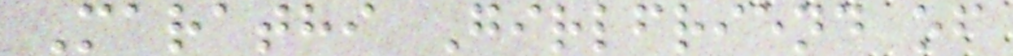Marathi Girlfriend of
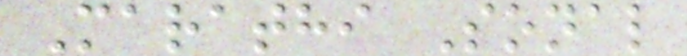Marathi Sonal
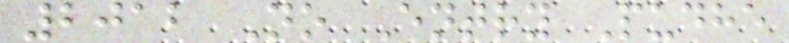2012 No Entry Pudhe
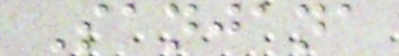Sanjana
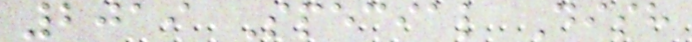2019 Special Dish
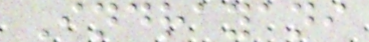Indrayani
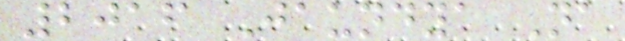2016 Jaundya Na
